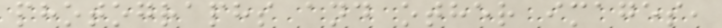photographs and other images,
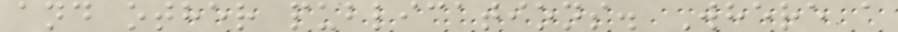and other publications. Where a
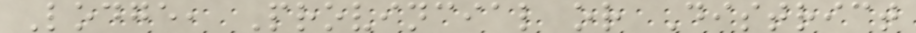Lodge, Provincial or District
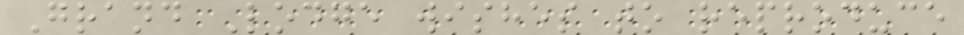Grand Lodge wishes to reproduce
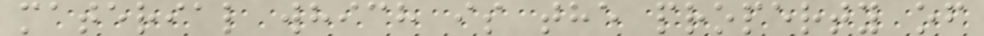material which is the property of
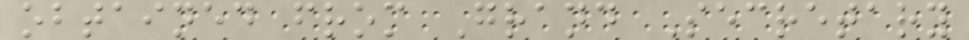obtained from Grand Secretary
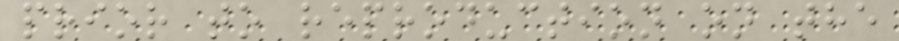prior to reproduction on the
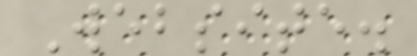Website.
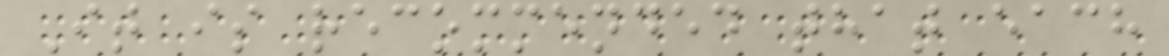It is recommended that each
